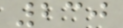230
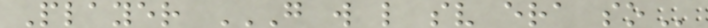Player G W L SV ERA SO
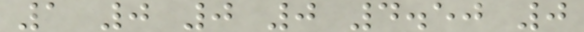1 0 0 0 4.50 0
